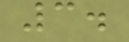3.
